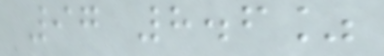97 8.6%
